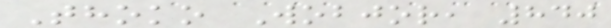Thoko Wobjor, 840
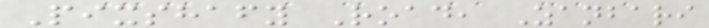Pixshafy Road, Zanbari
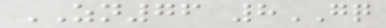ZN76 8GQ
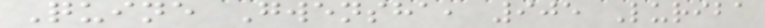Quine Gwensha, 905 Luriba
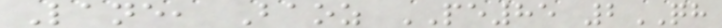Lane, Baoz PE85 2QH
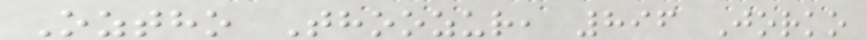Oztho Thoozur, 896 Jorko
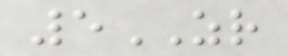5ZR
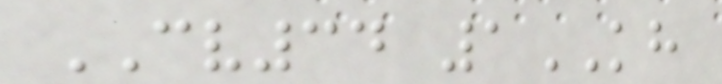CV34 1KH
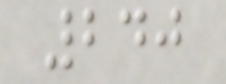240
